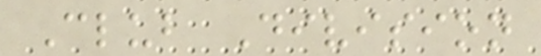Club Division
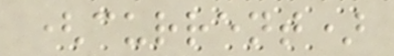(current)
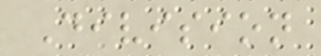Division
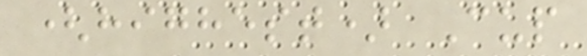(highest) Cup
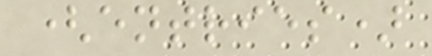(entries)
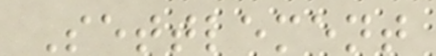Settlement
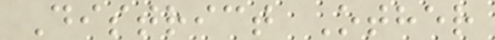District Other
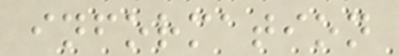information
